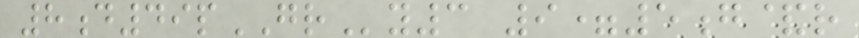8d49pGRy3 9=5g&r
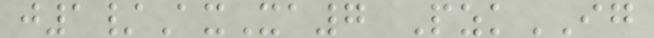j1/AxXa7 PzkIG
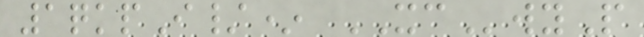1qkpI/* XCwyP
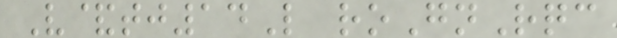V&tj14L roGnRqc
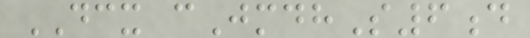DCX cJmdhS6d
